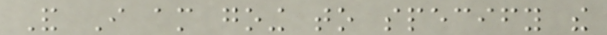And I am going to specify the
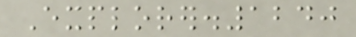Explorer.1240
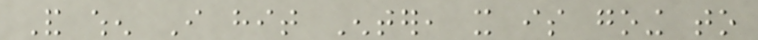And when I hit Enter, it is going to
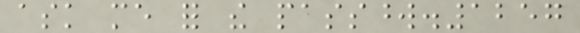ask me for the password.1257
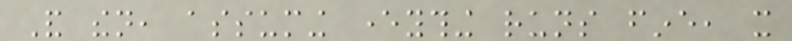And then, assuming everything runs fine, it
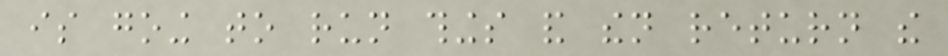is going to run things and then return the
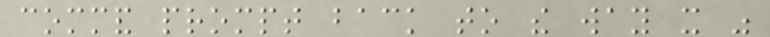command prompt back to the way it was
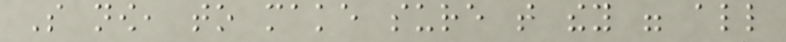So now, to make sure that they were all
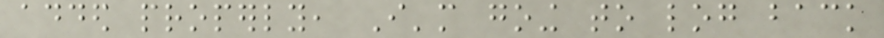added properly, I'm going to log back
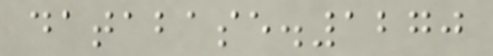database.1270
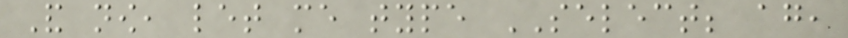And now, let me type SELECT; again,
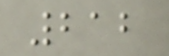212
